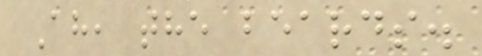Ah, the beards.
